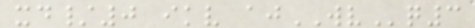xd/0 ikv ajWVq3
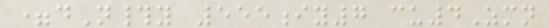=dN#y 555iy7 cu4Zmn
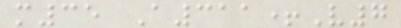m35 A311+V7
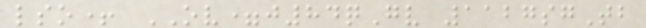lso+ OV=j84qGv 1127sgTb
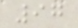97
